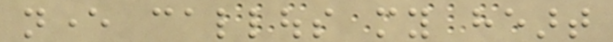never callous my heart
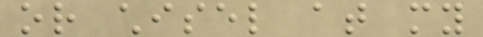or chisel at my
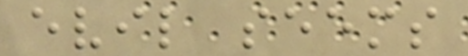evil seems
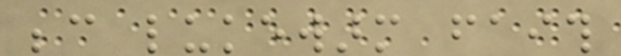because lukewarm faith
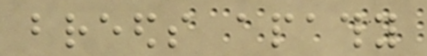breeds apathy
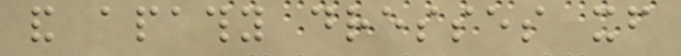and apathy dresses itself
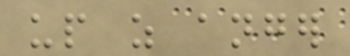up as anger
